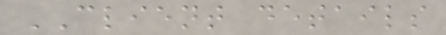CLIENT details
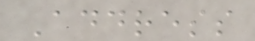Address
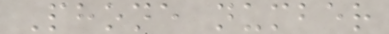Phone number
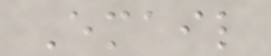Email
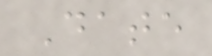Date
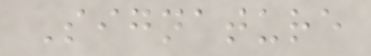Signature
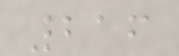216
